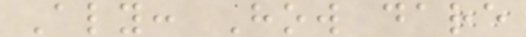Aly: How dare
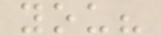you?
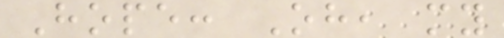Hope: Oh, my
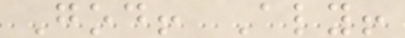God! Aly!
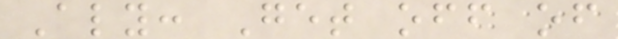Aly: Get off of
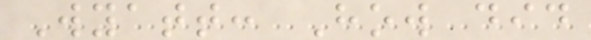Wyatt: How did
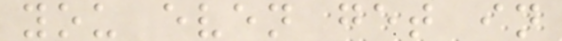you even get in
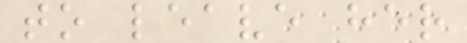to leave her
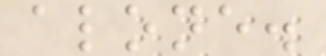alone.
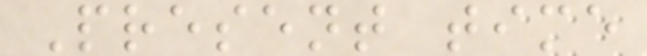Present time
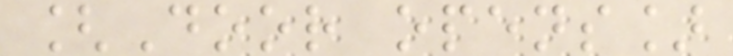[Door opens]
